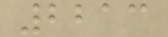2213
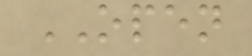OPEN
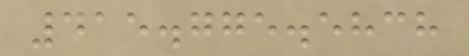415.775.5838
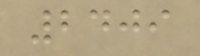2409
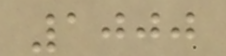1000
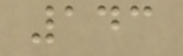143
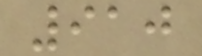910
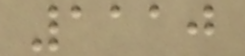1110
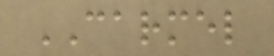CARMEL
